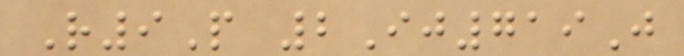R9P 2Ij719J
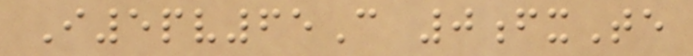I5pv65C 0fxTe
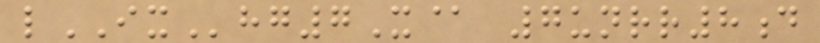lIXhg7X@ 7unrr8d
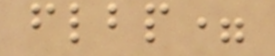flbp=
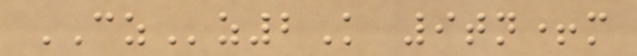CZz2K 9tn+m
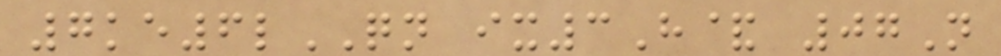7ke6lQN ix3H& 07N
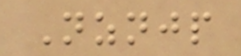Nznjp
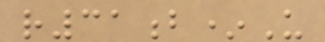r31b*U
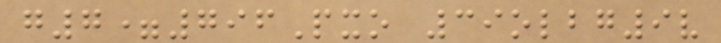g7=796Pxo 39olbg9v
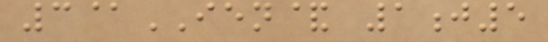3@IEN& 1j5
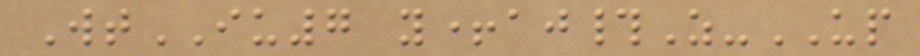WtIU7 y+aj#Z-UP
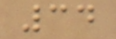34
